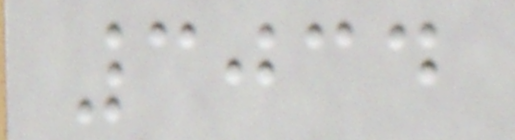3034
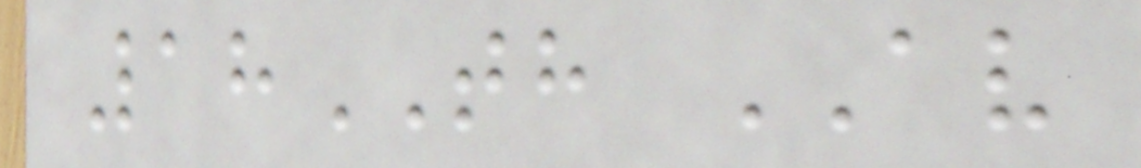18TH AV
